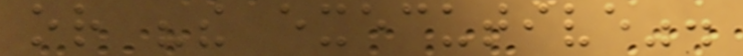or "the executive".
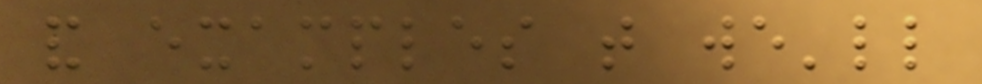and examples that we'll
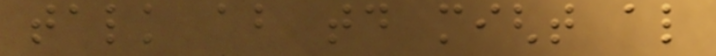talk about today might also
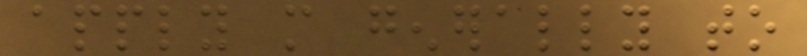apply more generally to
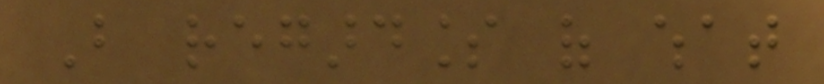But regardless of what
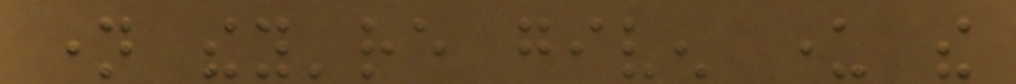name they're given under the
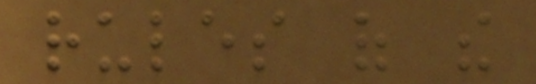rules of the
